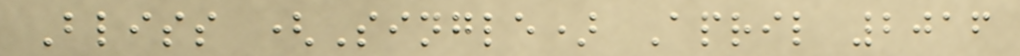Bliss (Single) April 2016
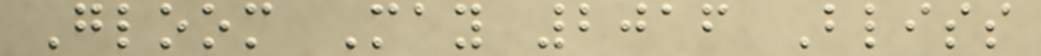Gloom May 2016 Bliss
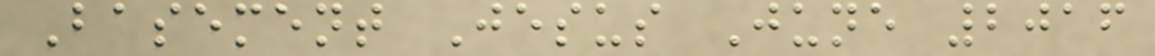Basement Jesus June 2016
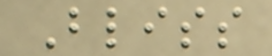Bliss
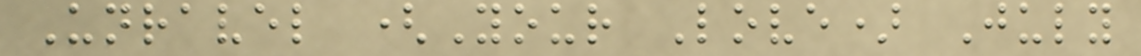Unravel (Your Love) July
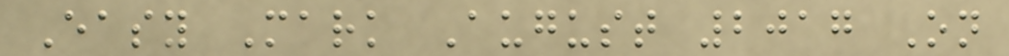Easy Mark August 2017 On
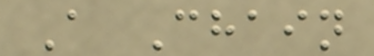A Chain
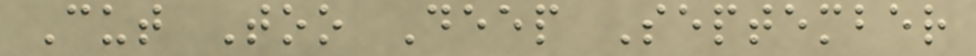Cut Too Deep September
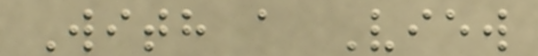With a View
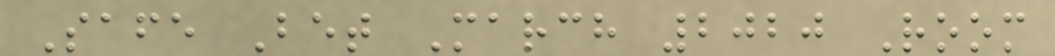Safe Bet March 2020 Room
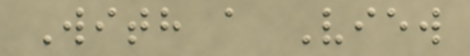With a View
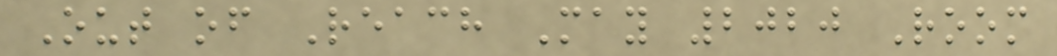Out of Reach May 2020 Room
